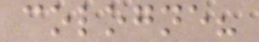cologne?
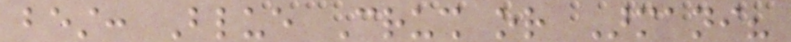best: Blue Crush or Armani?
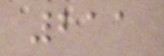211
